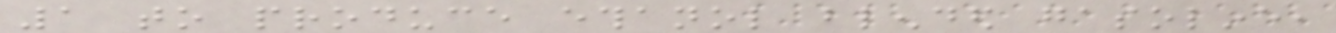1 to produce ethanol blended gasoline,
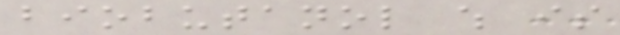biobutanol which is
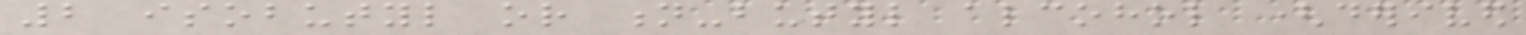2 isobutyl or n-butyl alcohol (derived
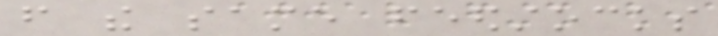from the same feedstocks
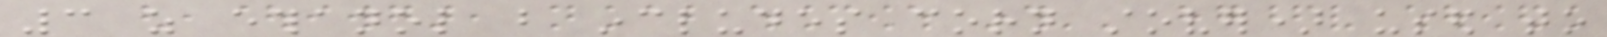3 as ethanol but includes corn stover) used to
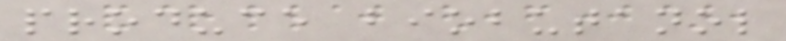produce biobutanol
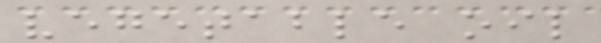vegetable oil
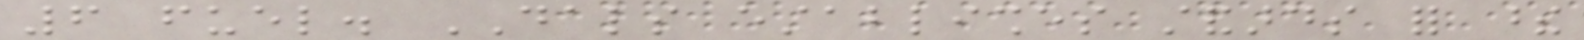6 fuel. DALS establishes standards for these
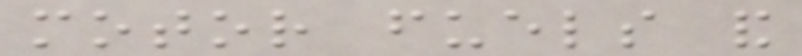motor fuels and
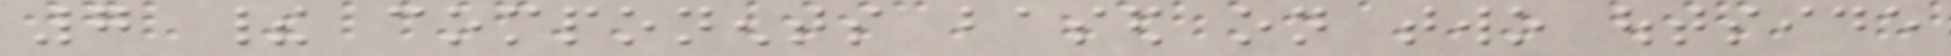7 their components based on two outside
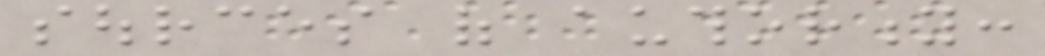sources of authority:
